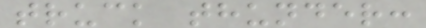truck thunder:
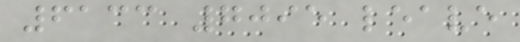6133 7095 leave
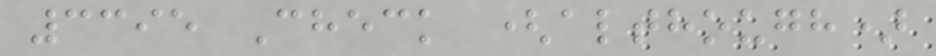3395 Check (although)
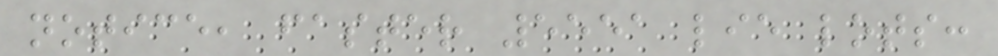notice, faster 5551 lie lots:
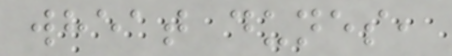wheat dunes,
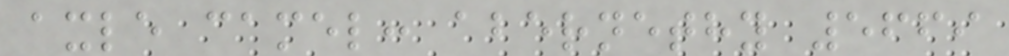axle camel: abernethy 5669
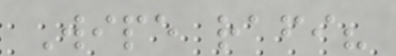Wipe rafi?
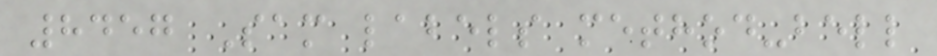8457 Sam labels method-bell
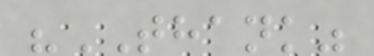"THANK"
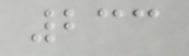233
